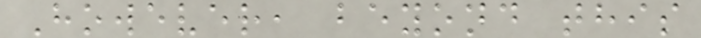However, beyond this
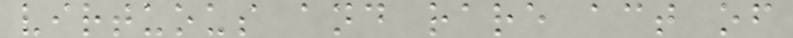virtuous and rare act of
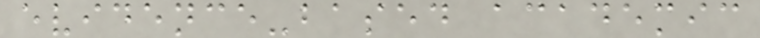evidence-based academic
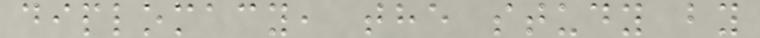diplomacy, the study by
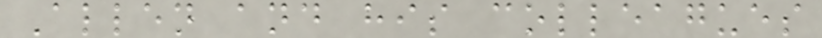Allen and his colleagues
